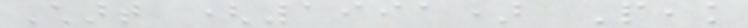Chart (1991) Peak
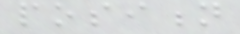position
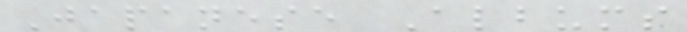Japanese Albums
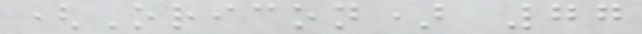(Oricon) 77
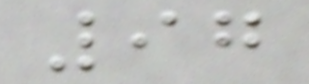97
